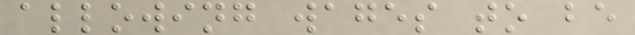allowing wages to be
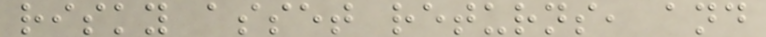risky asset returns, and
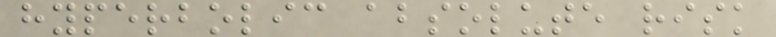hyperbolic absolute risk
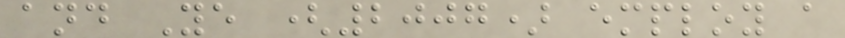and Ye (2007) employ a
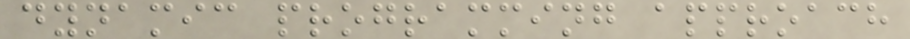dynamic programming approach
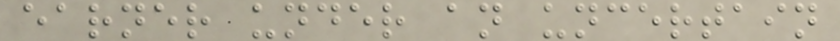earner under an uncertain
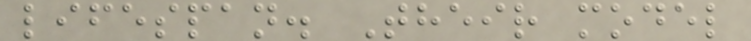lifespan. Their model
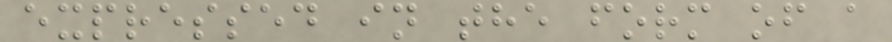expressed in the form of a
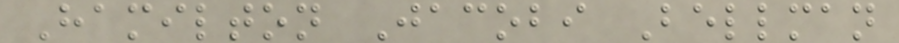Hamilton Jacobi Bellman
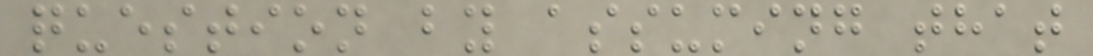question by assuming that
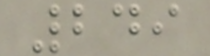249
